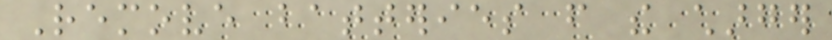Remove batteries from the charger
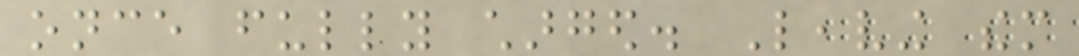once fully charged. Leaving them
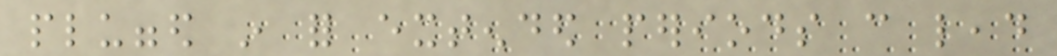plugged in for extended periods can lead
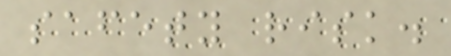safety risk.
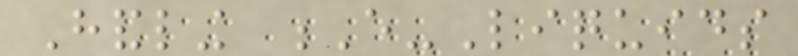Handling E-Liquids
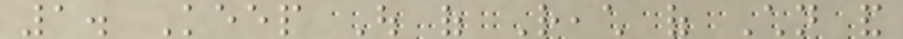1. Keep Out of Reach of Children and
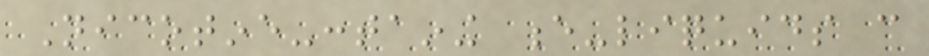Nicotine-containing e-liquids can
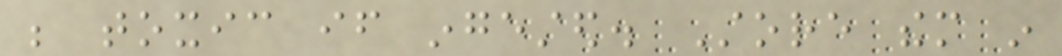be toxic if ingested. Store them in
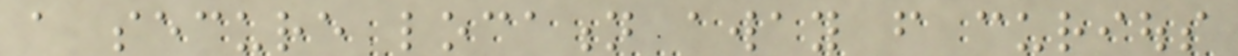a secure location away from curious
